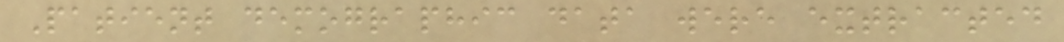Patient demographic data were extracted
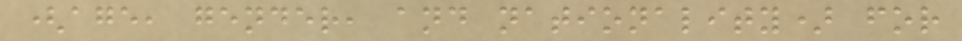(age, gender, and nationality) for
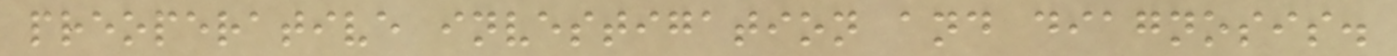preoperative investigation and diagnosis.
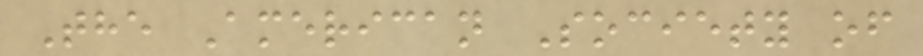The American Society of
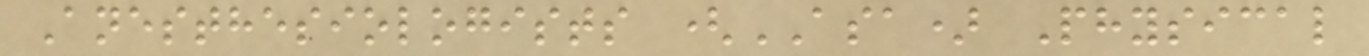Anesthesiologists (ASA) Physical
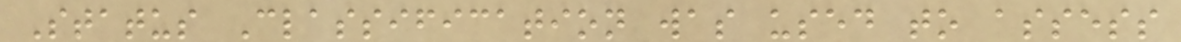Status Classification was used to assess
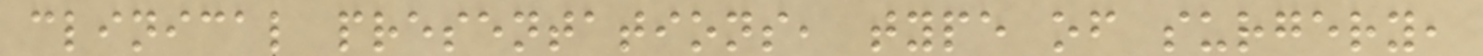clinical presentations, type of surgery,
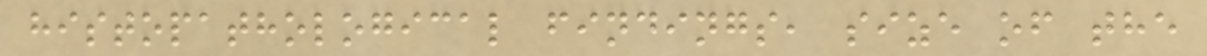histopathological findings, size of the
